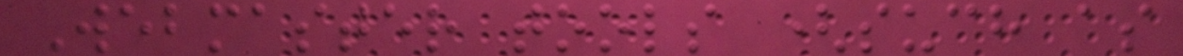Webmaster tools (such as
